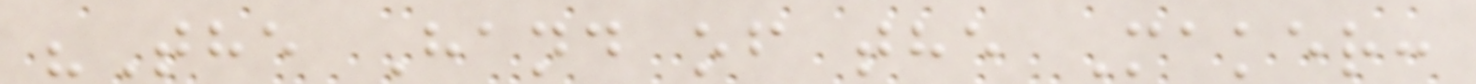"The Hand of the Maker:
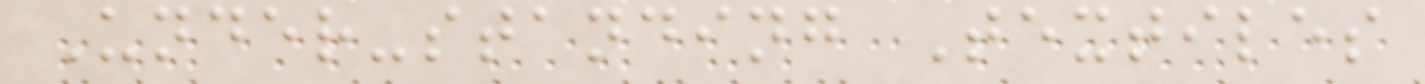Under-standing Textiles
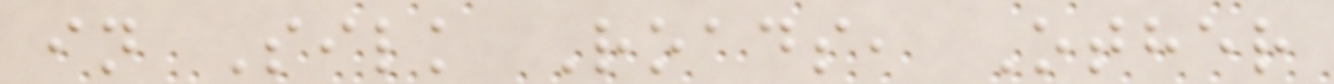in Silk Roads, Other
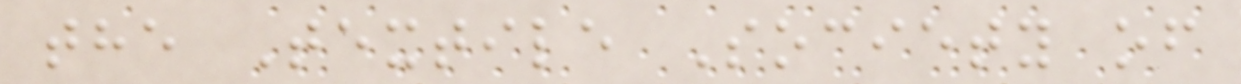the Textile Society of
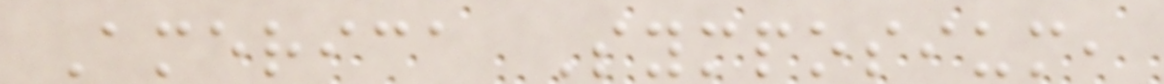America Symposium,
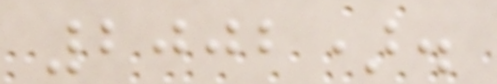2002).
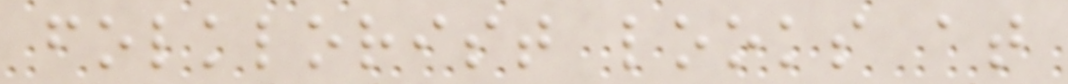folklorist looks at
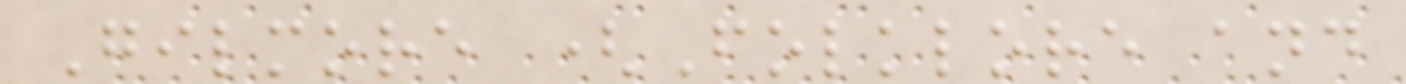Gilmore (Folklore and
